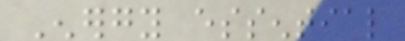Energy essential
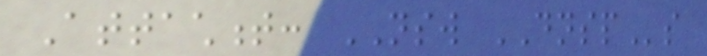Attachment: NSW DNSPs
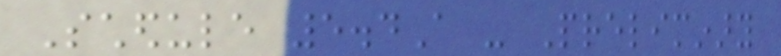Schedule 5.4A - Preliminary
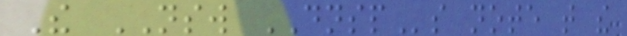The NSW DNSPs note that the
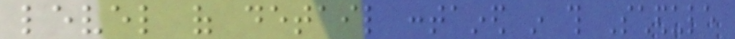level of detail contained in this Schedule
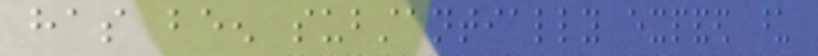has been substantially expanded upon
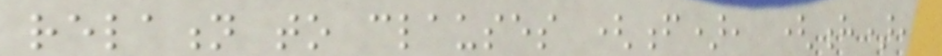relation to clauses (f), (h),
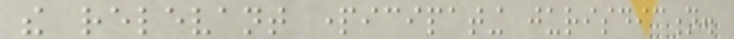the relevant participating jurisdiction.
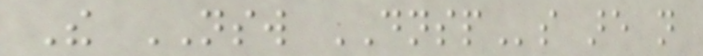The NSW DNSPs are not
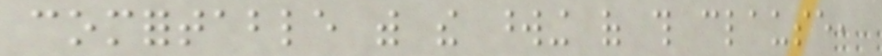comfortable with the wording of this clause,
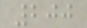200
